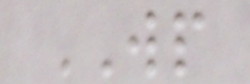WP
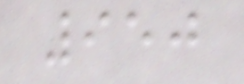950
